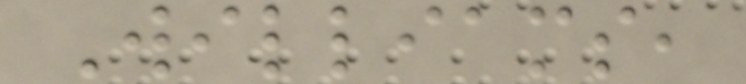Williams,
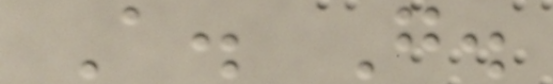A. G.
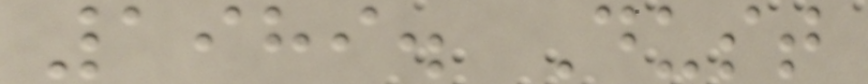1989. Dust
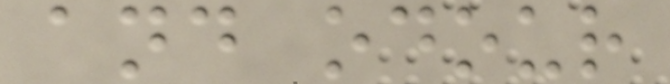and odour
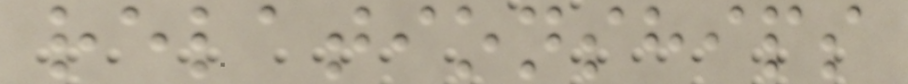relationships
